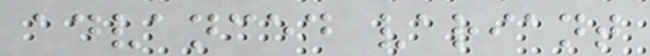advanced variant
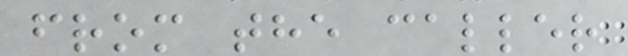from the caller
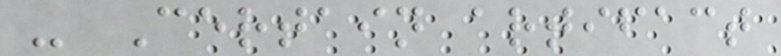- Certain artifact
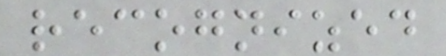recognized
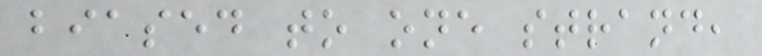biased to one strand,
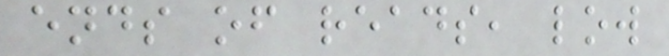ends of reads, low
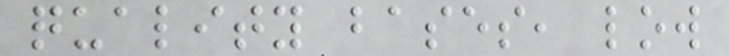quality bases, low
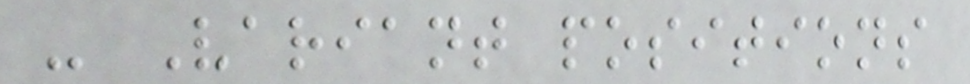- Variant positions
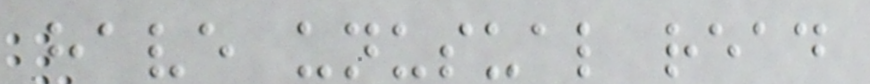have unusual read
